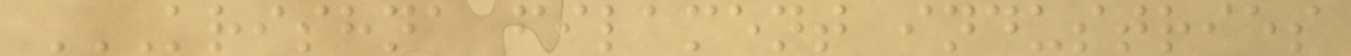KRISHNA FILAMENT INDUSTRIES
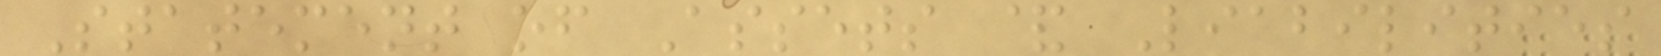Statement of Assets & Liabilities
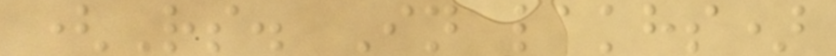(Rs. In lakhs)
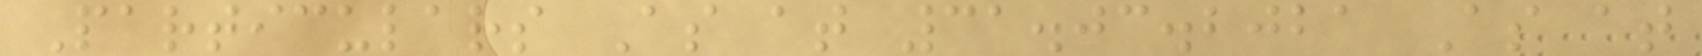Particulars As at 31.03.2021 As at
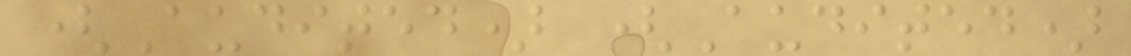(Audited) (Audited)
